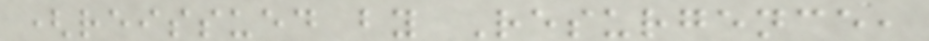(reissued by Resurgence,
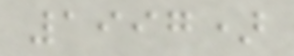1997)
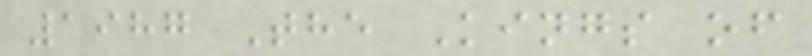1987 The Kings of
